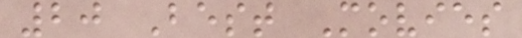20 Best Movies
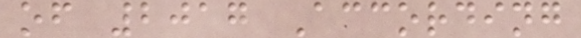of 2017 According
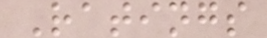Ratings
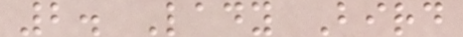2. Lady Bird
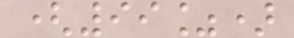(99%)
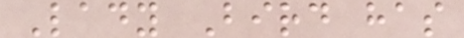Lady Bird has
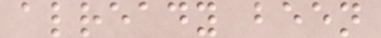already been
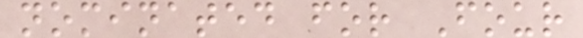nominated for Four
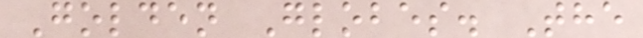Golden Globes. The
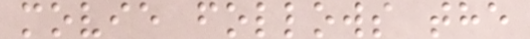movie follows the
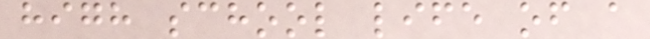high school life of a
